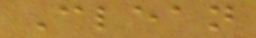Clean
